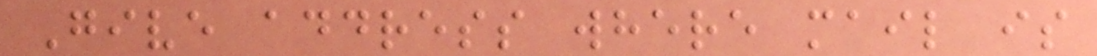Give address where mail is
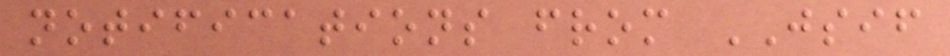notifications from JSIF
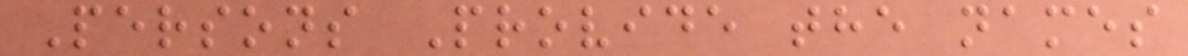Persons Provide the names
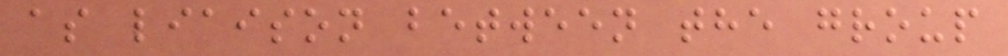as liaison between the group
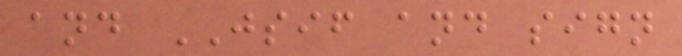and JSIF and sign
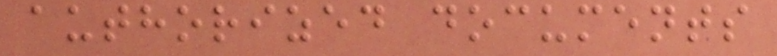authorized documents
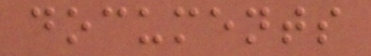documents
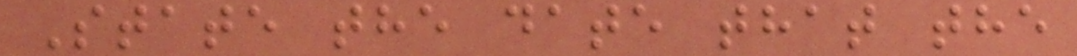State the date that the
